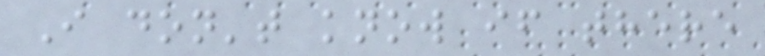I don't know if there
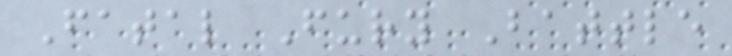Fatal Fury Battle
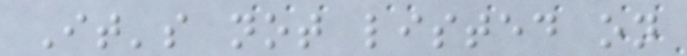It's not listed on
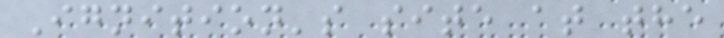Ignition's site at the
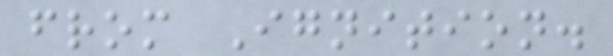from Ignition.
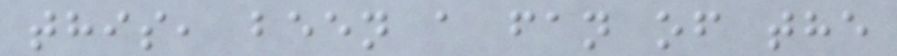this, been a fan of the
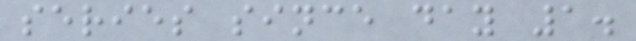series since day 1.
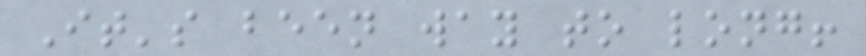It's been way to long!
